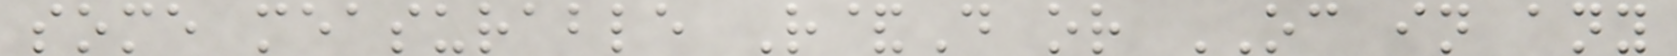some measurable R&D or OC in any
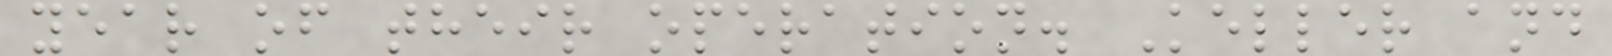year of their operation. Keller and
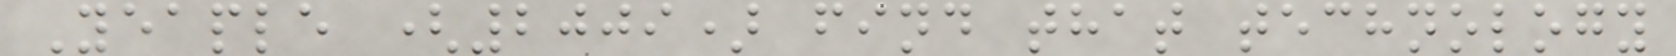Yeaple (2009) find that technology
